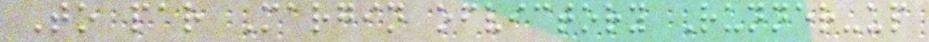To par Margin ofvictory Runner-up
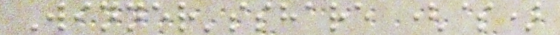Winner'sshare ($)
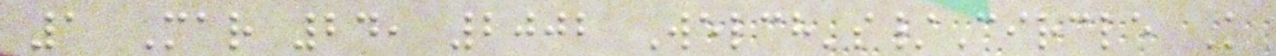1 Mar 24, 2002 Welch's/Circle K
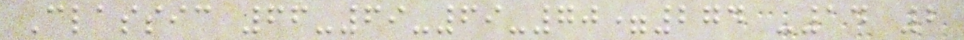Classic 66-69-69-70=274 -14 2
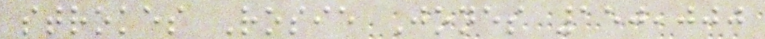strokes Rosie Jones 150,000
